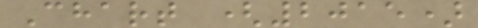Chart (2015)
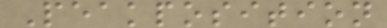Peakposition
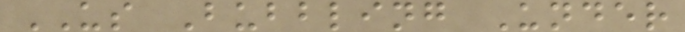US Bubbling Under
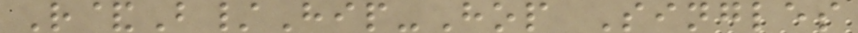R&B/Hip-Hop Singles
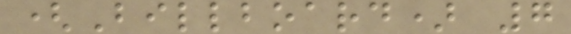(Billboard) 7
